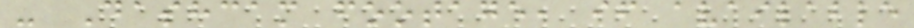- Dashcam footage, if available
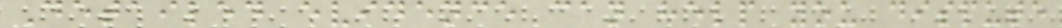Detailed evidence can help you dispute
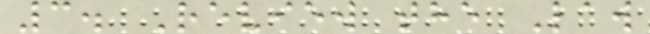3. Review the Law
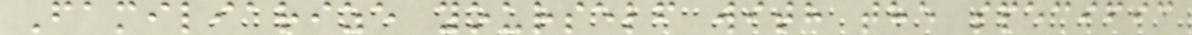Familiarize yourself with the specific
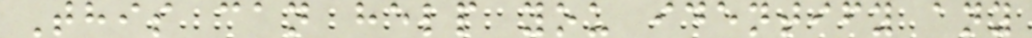This can help you identify any
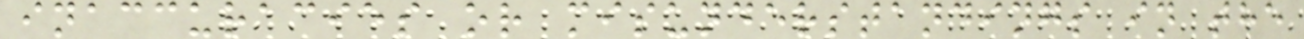inaccuracies or misunderstandings in the
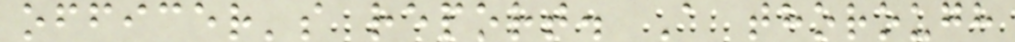officer's report. A thorough
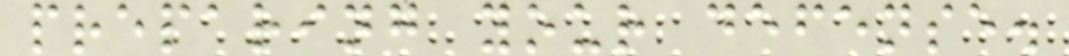preparing your defense.
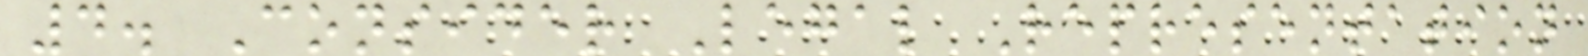4. Consider Legal Representation
